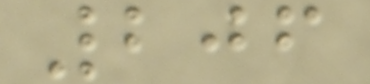206
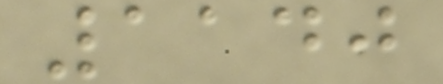1140
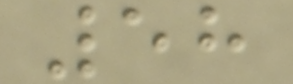58
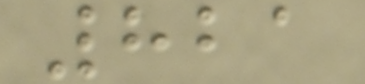821
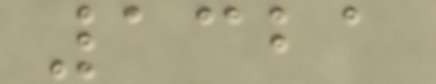1321
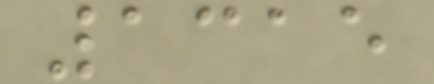1315
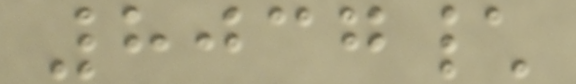8037\
